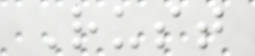Rust
